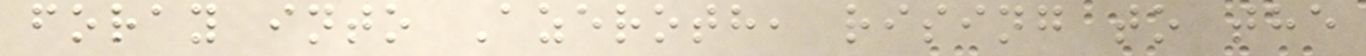foray into Azeroth, rising to the
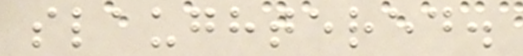slaughtered.
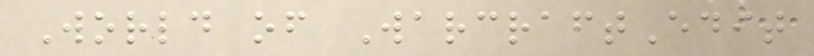World of WarcraftEdit
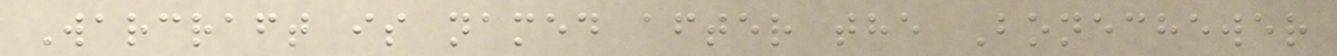Warcraft is named after the Bonechewer
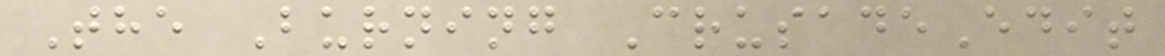The Burning CrusadeEdit
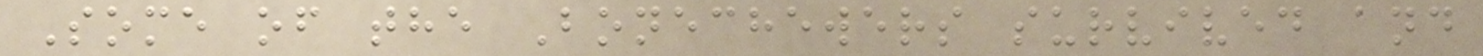Some of the Bonechewers survived and
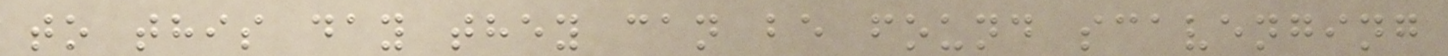to this day they can be found scavenging
